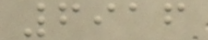6916
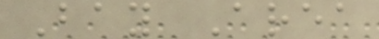Bay Area
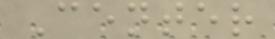Center
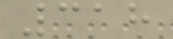318
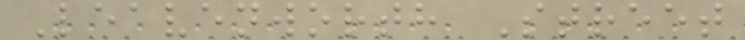Leavenworth Street
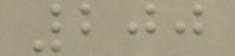200
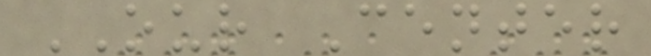OUR Center
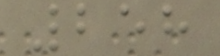258
